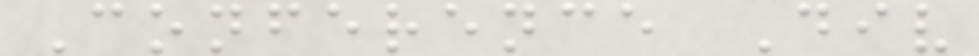Conference Div
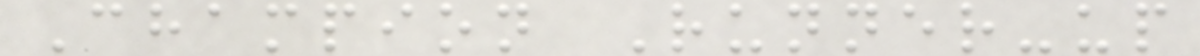Champion Runner-up
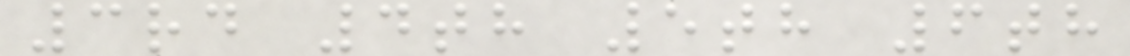3rd 4th 5th 6th
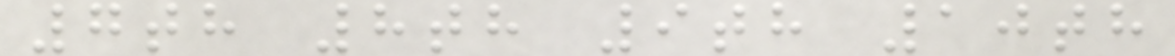7th 8th 9th 10th
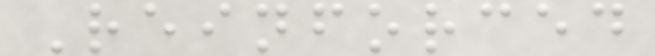Reinforced
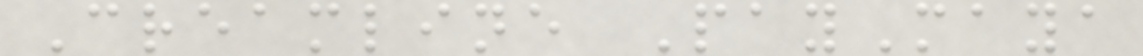Creamline PayMaya
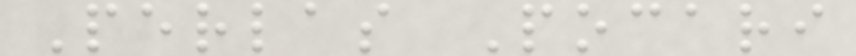Perlas Pocari
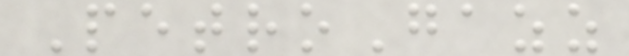PetroGazz
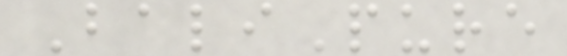BaliPure
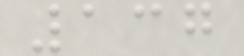137
